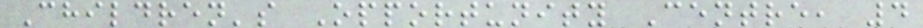Children's Opportunity Centre, 4
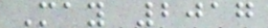May 2017
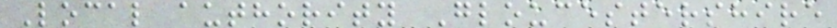Local authority Gloucestershire
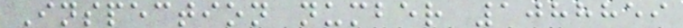Inspection number 1088859
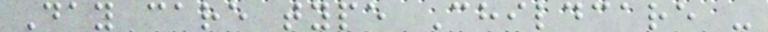Day care type Childcare -
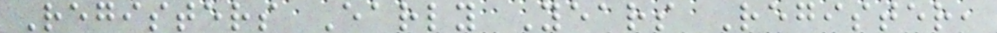Registers Early Years Register,
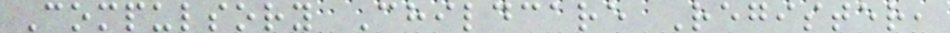Compulsory Childcare Register,
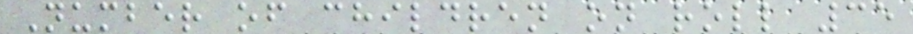Number of children on roll 35
